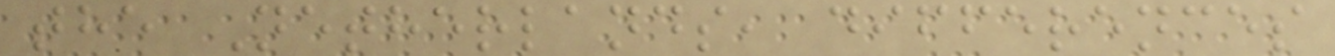the Netherlands, differences
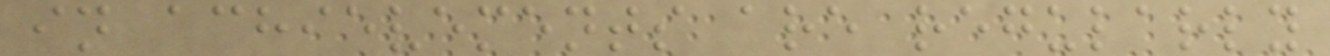in achievements are regularly
